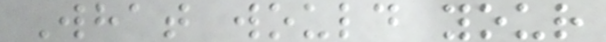What would your
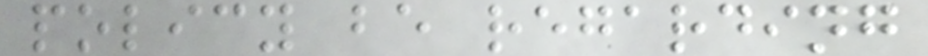policy be regarding
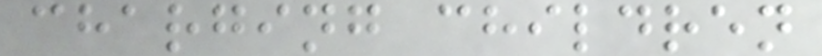charging children
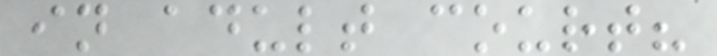in adult court?
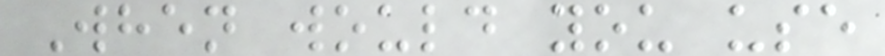When would you use
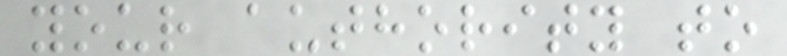your authority to
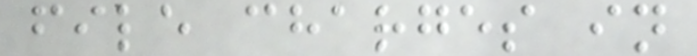file charges in
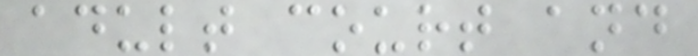adult court and
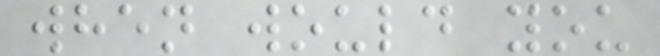when would you
